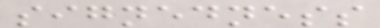signedness
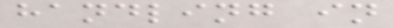handling in
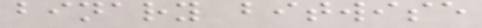binary bitwise
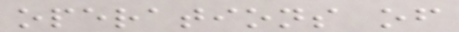operations of
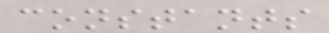constants
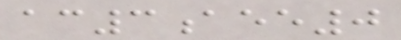ac3aee0
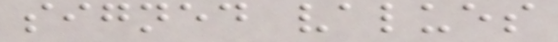signed values
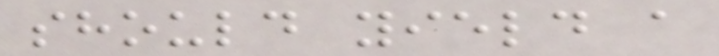should yield a
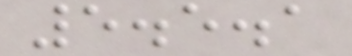5.5.1
